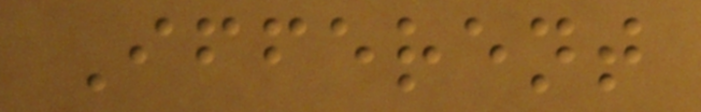Ifferent
